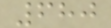680
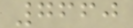7660
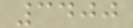3400
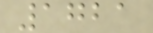1721
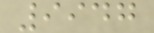9947
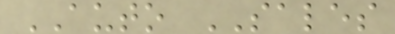AUTO SALES
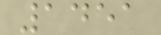1451
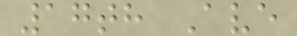17th Ave
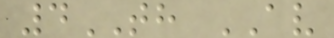4TH AV
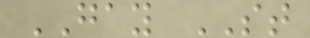GAY ST
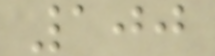100
